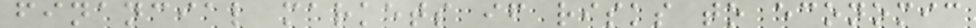financial markets if risks to economic
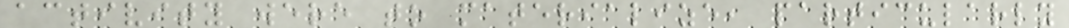activity were to materialize, particularly
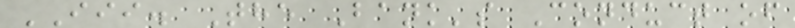III. The Bank's Conduct of
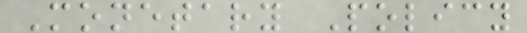Monetary Policy
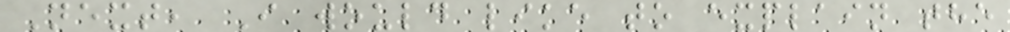Next, I would like to explain the
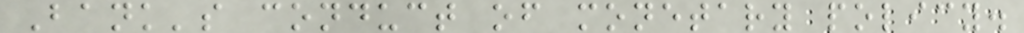Bank's conduct of monetary policy.
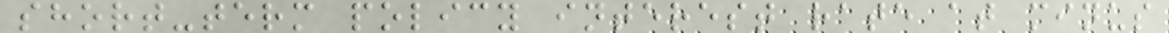short-term policy interest rate at minus
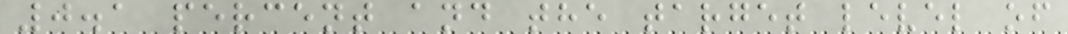0.1 percent and the target level of
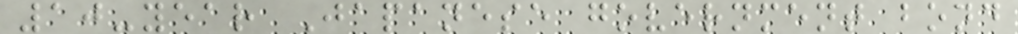10-year Japanese government bond
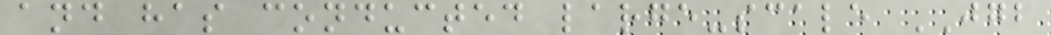and has conducted large-scale JGB
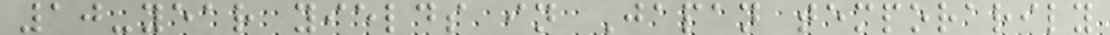10-year yields in Japan temporarily
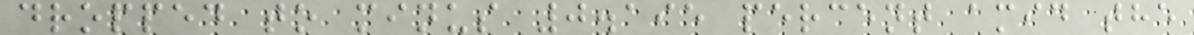dropped to minus 0.195 percent amid the
